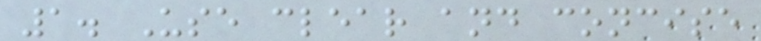1. Use clear and concise
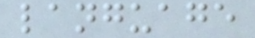language
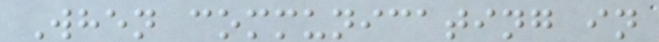When communicating in
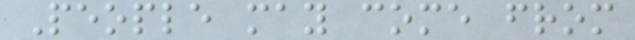People may come from
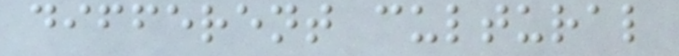different cultural
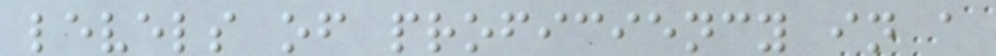levels of proficiency in a
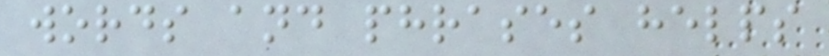words and phrases helps
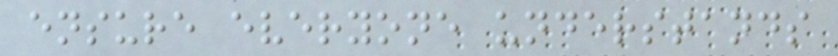ensure everyone understands
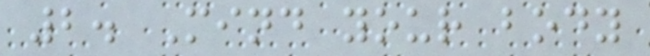2. Mind your body
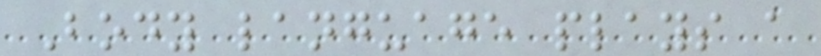Body language plays a
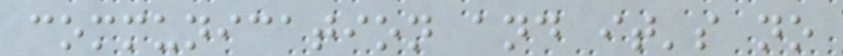communication and it's no
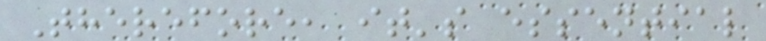Therefore, it's essential
